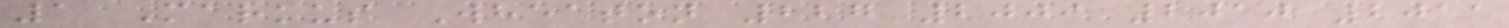1 Markus Wheaton 227 2009 2010 2011
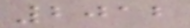2012
